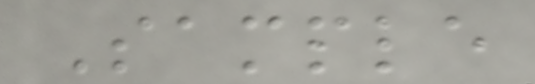Sample
